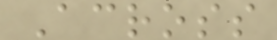Across
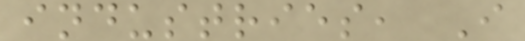industries, I
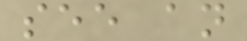see an
